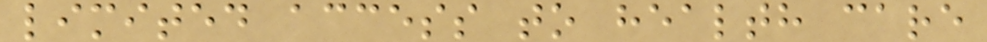limited access to health care
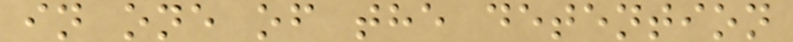in one of the detention
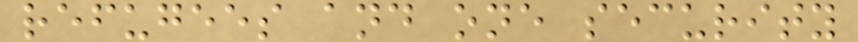refugees and one security
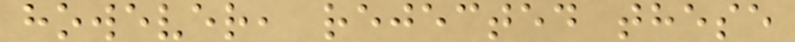however, rejected these
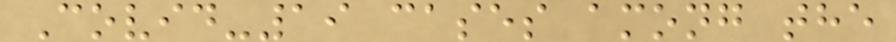Covid-19 cases among the
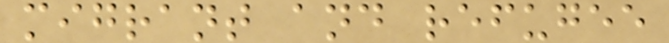migrant and refugee
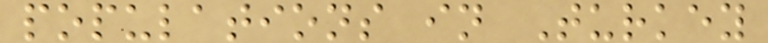populations in Turkey
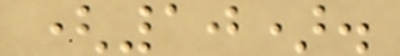(10).
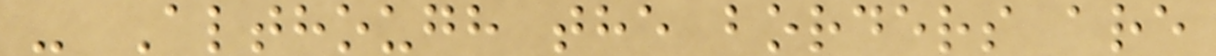- Although the borders are
